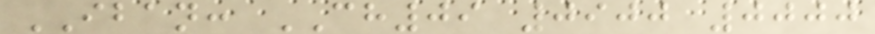IBAN: CH09 0900 0000
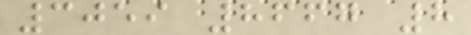3059 8667 8
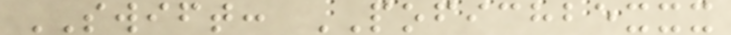SWIFT: POFICHBEXXX
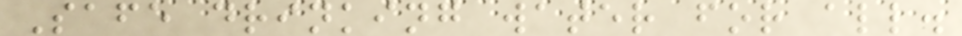Safe drinking water for all.
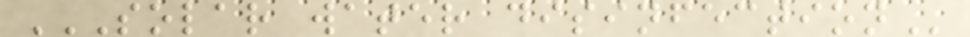SOLAR WATER DISINFECTION
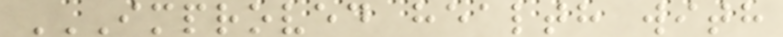IMPROVED HEALTH WITH
